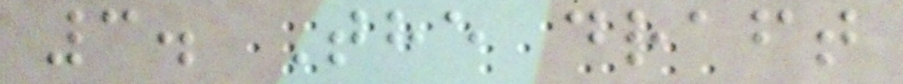3. The draft
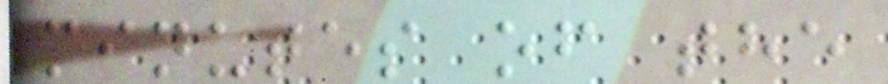minutes of the
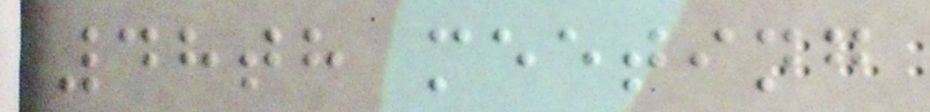48th meeting
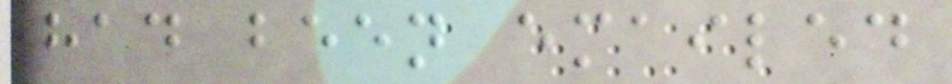had been emailed
